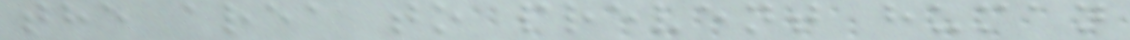the area to prevent human
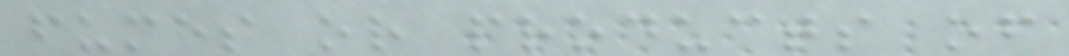fumes or products of
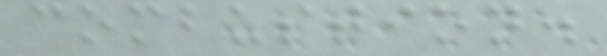combustion.
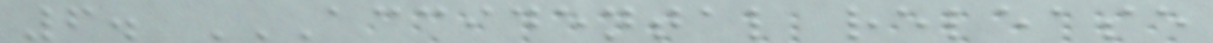6. ACCIDENTAL RELEASE
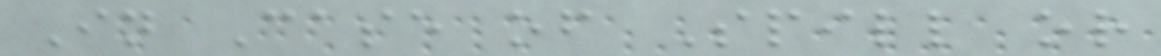In Case of Spill or
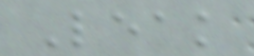Leak
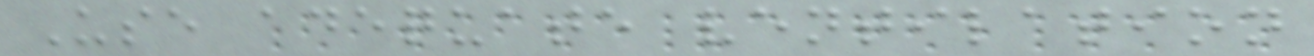Use adequate ventilation
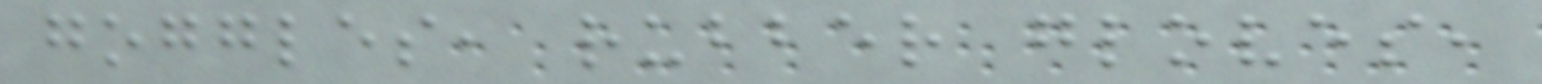goggles, rubber gloves,
